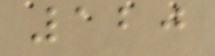120
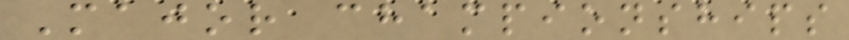Major championships
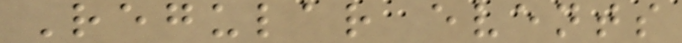Regular events
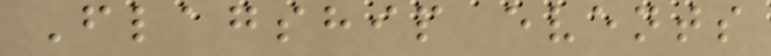Flagship events
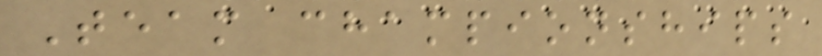Team championships
